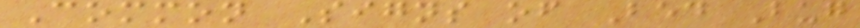Common Signs of Bed Bug
